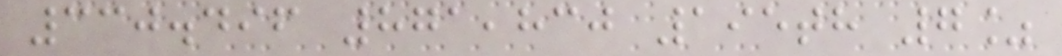330.496 871,830 195th 7%
